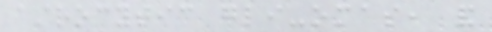astrocytic gli-omas, and
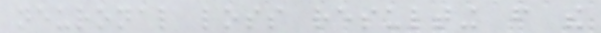neuronal loss resulting from the
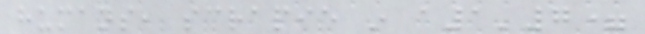humans, scrapie in a1'7=
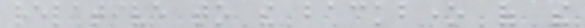relative to the backbone of the
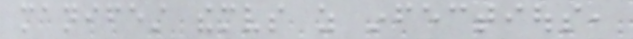manifest themselves as infectious,
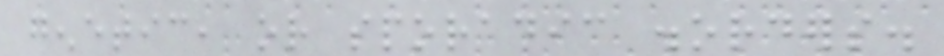genetic, or sporadic disorders.
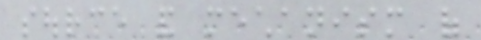source and mechanism of
